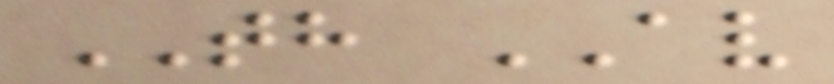TH AV
